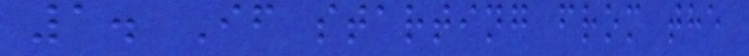1. If starting from the
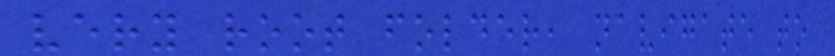very root folder, navigate to
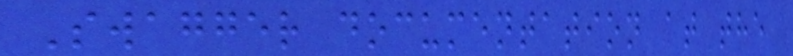Swagger documentation at the
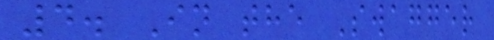4. In the Swagger
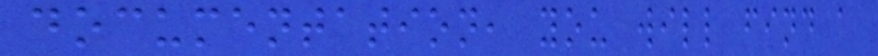documentation, you will find a
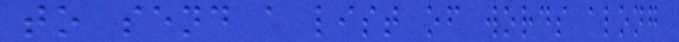to send a list of words along
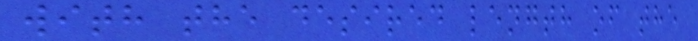with the desired length of the
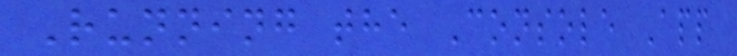Running the Console App
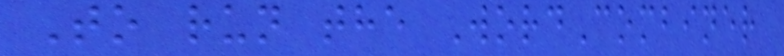To run the WordCombiner
